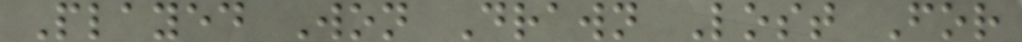Played Won Drawn Lost For
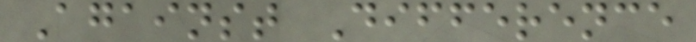Against Difference
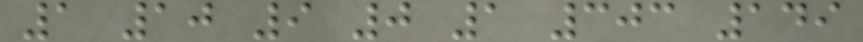1 10 9 0 1 303 149
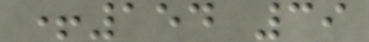+154 39
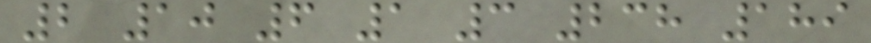2 10 6 1 3 238 189
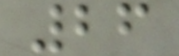26
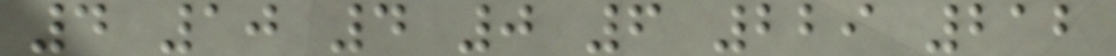4 10 4 0 6 229 212
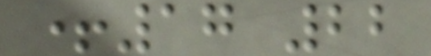+17 22
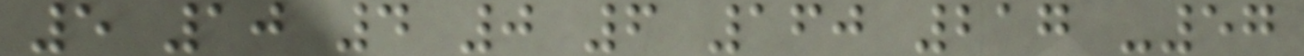5 10 4 0 6 160 217 -57
